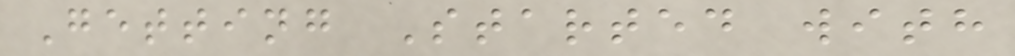Getting Started with
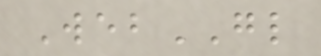WebGL
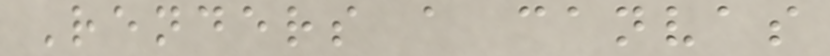Renders a canvas
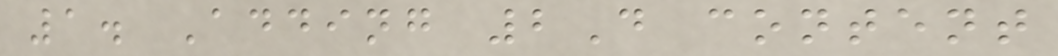1. Adding 2D content
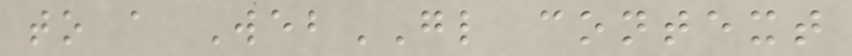to a WebGL context
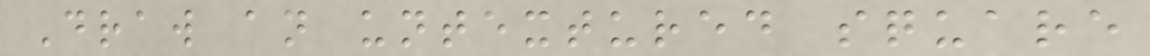Draw an untextured square
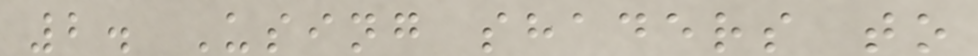2. Using shaders to
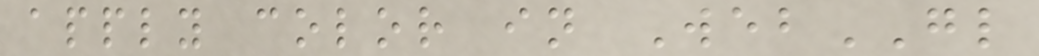apply color in WebGL
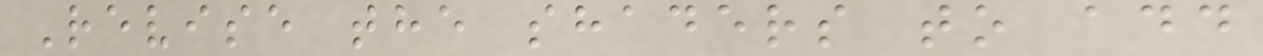Revise the shaders to add
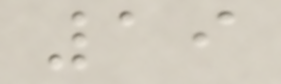19
